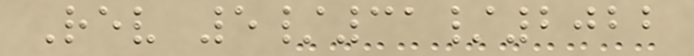Rev 5/31/2022
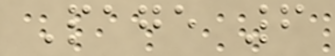Page 6
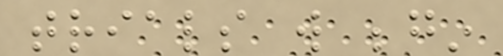trials will begin
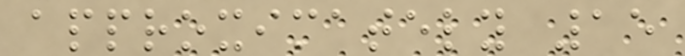approximately 15
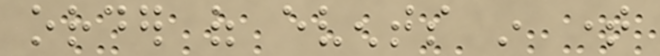order of events in time
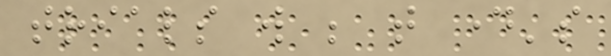trials will be that day's
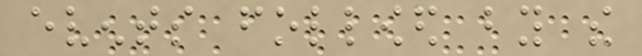events followed by the
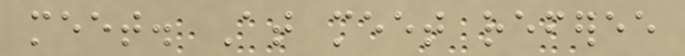meet. At meet referee
